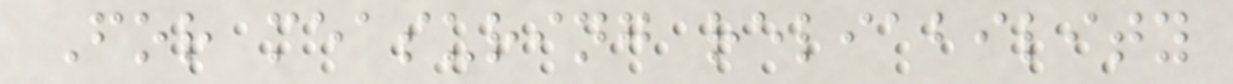For measuring reliability
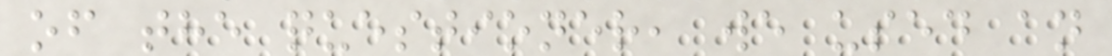of the questioner, we used an
